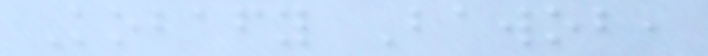Kobafy Bawob,
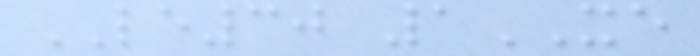LE30 1XE
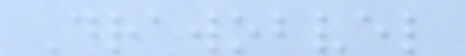Drawobvel
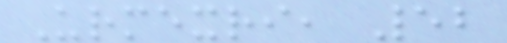Urmexri, 52
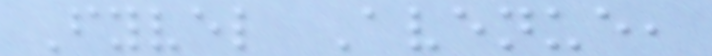Fyvel Avenue,
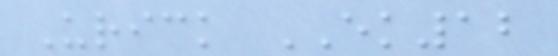Urick EK12
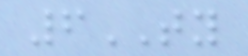6TY
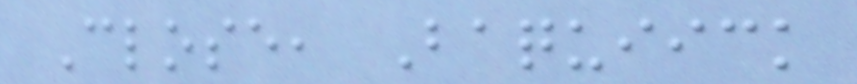Close, Baquiick
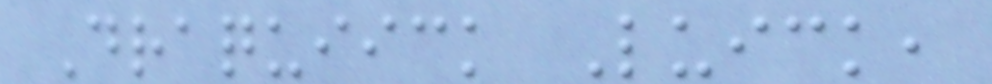Draquiick Luick,
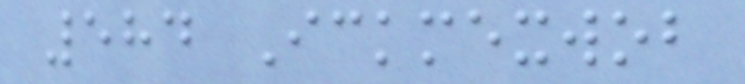584 Ickmexwob
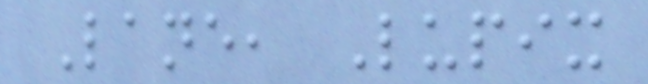Lane, Lupix
